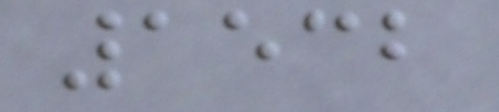1532
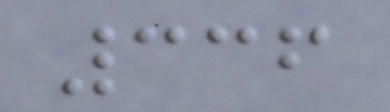336
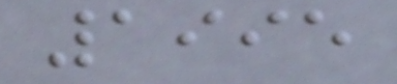1995
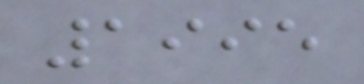1995
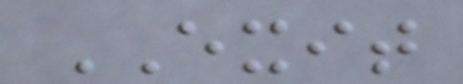EXIT
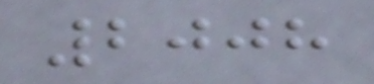2008
